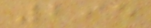295
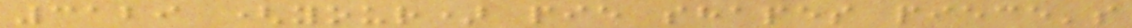3129 (your) pie shapes piece's
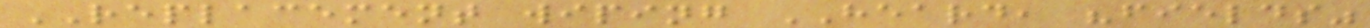REPLACEMENT wiping HEARD, "fields"
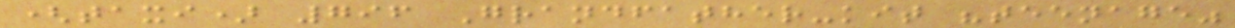(taxi) 796 Grandfather-kit "teenage"
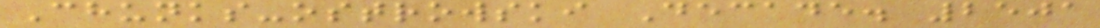Chunks-ostrowski Decade. 2501
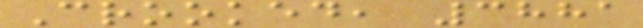Crooked, 3881
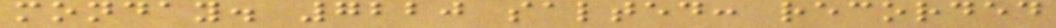monday. 7220 salted: recorded
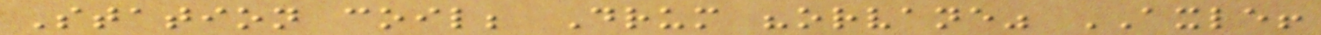Station coil; Drum "orvane" AXLE!
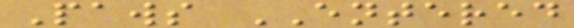Paws ENTERED
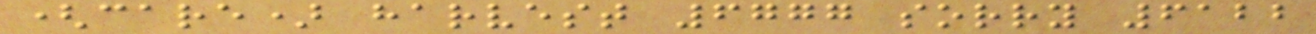(care) harvest 6777 sorry 6122
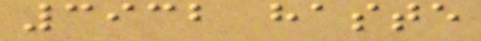3932 haste
